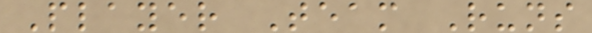Player Team Runs
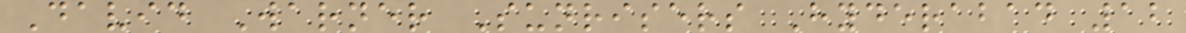David Warner Sunrisers Hyderabad 12
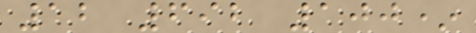12 692 100*
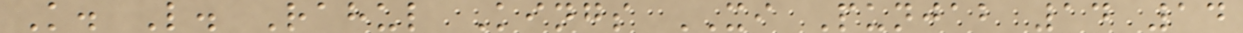K. L. Rahul Kings XI Punjab 14 14
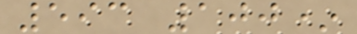593 100*
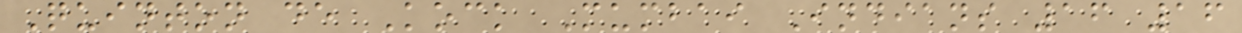Quinton de Kock Mumbai Indians 16 16
